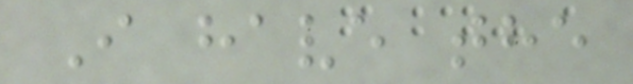I have the
